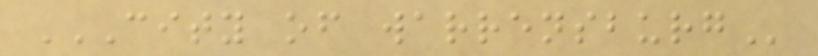CITY OF WARRENSBURG
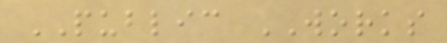PUBLIC WORKS
